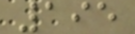195
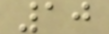10
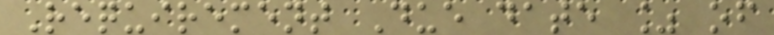Requirement Due date % of
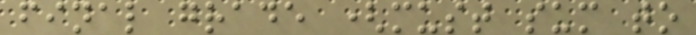final grade (must sum to
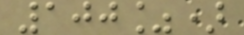100%)
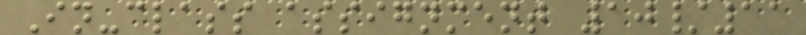In-class assignment 10/11
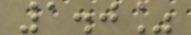1.0%
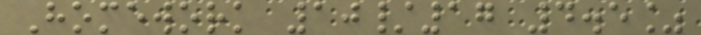Homework 10/17 4.5%
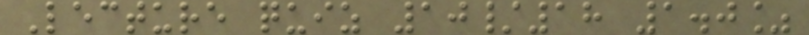Lecture quiz 10/18 1.0%
